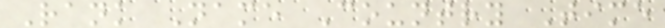Rank Name Country Time
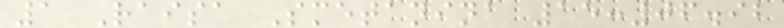1 Raisa Smetanina 15:06.92
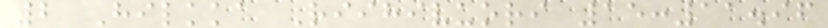2 Hilkka Riihivuori 15:11.96
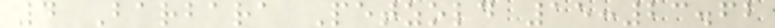4 Barbara Petzold 15:23.62
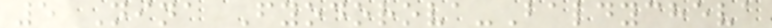5 Nina Fyodorova-Baldycheva
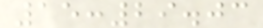15:29.03
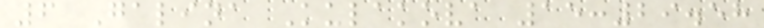6 Galina Kulakova 15:29.58
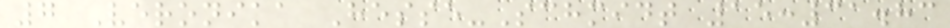7 Veronika Hesse-Schmidt 15:31.83
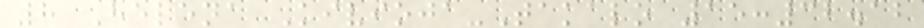8 Helena Kivioja-Takalo 15:32.12
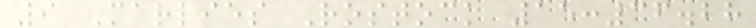9 Marlies Rostock 15:36.28
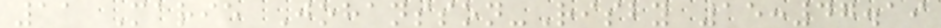11 Marie Johansson-Risby 15:47.19
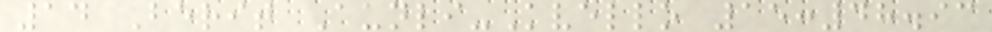14 Berit Aunli-Kvello 15:48.93
